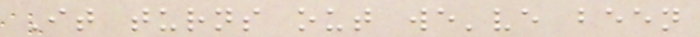It turns out we've been
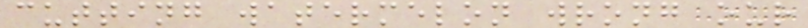cutting watermelon wrong our
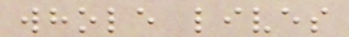whole lives
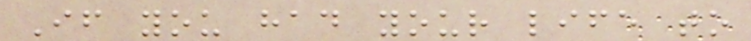If you had your life to
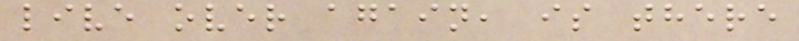live over again, is there
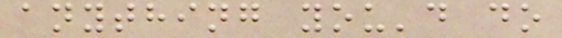anything you'd do
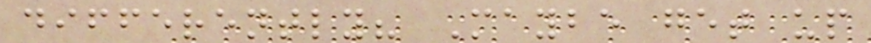differently? Maybe get up
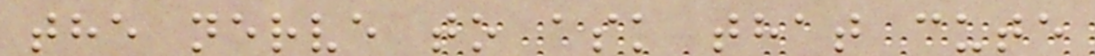the nerve to ask that cute
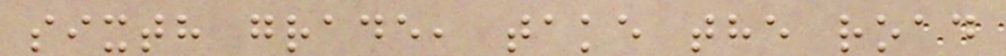sixth grade, take the road
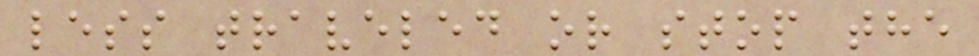less traveled or stop the
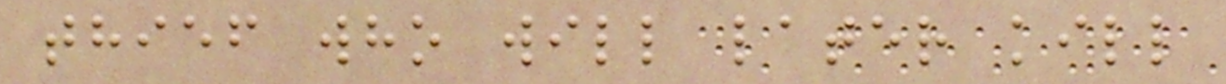thief who will later kill
